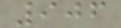906
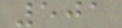501
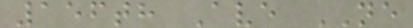156th Ave NE
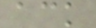ack
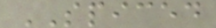SPICED
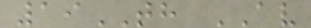19TH AV
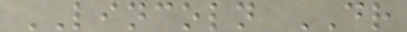LINCOLN DR
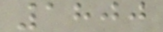1800
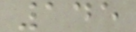145
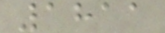1811
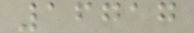16717
